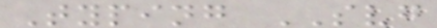Typing SVG
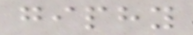giphy
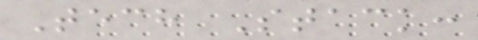Tech Stack:
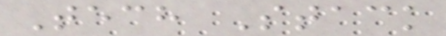Tech Stack
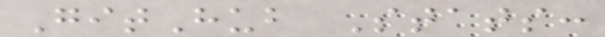GitHub Stats:
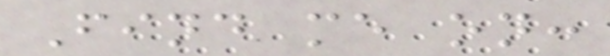Find me on:
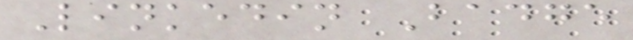Linkedin Badge
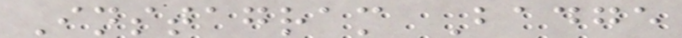Instagram Badge
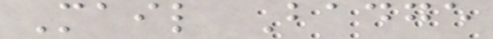Mail Badge
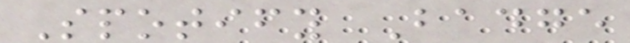Spotify Badge
